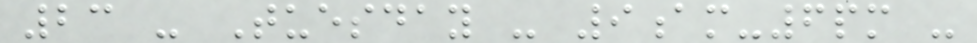23 - Tuesday - 9am-6pm -
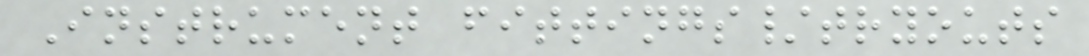Instrument fittings/tryouts
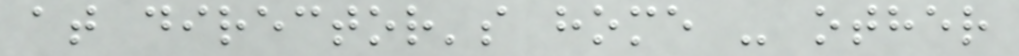at director's home - other
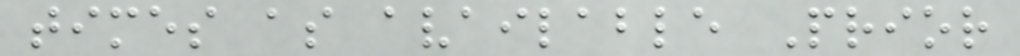times as available Prior
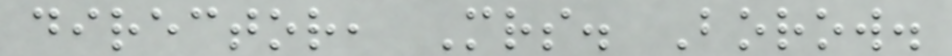director, Mrs. Borow.
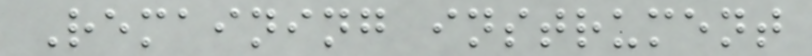Remaining instrument
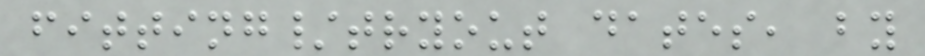fitting/tryout dates, by
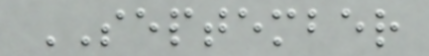SEPTEMBER
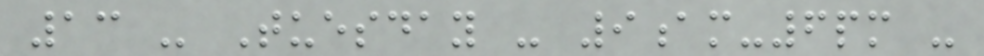13 - Tuesday - 9am-6pm -
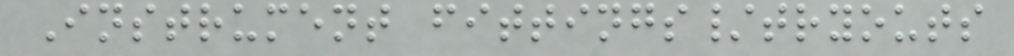Instrument fittings/tryouts
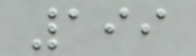199
